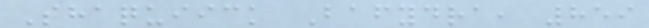Shaquiick Bafydra, 859
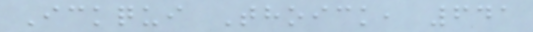Ickqui Thoick, 641
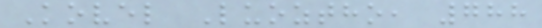Kovel Luoztho, 788
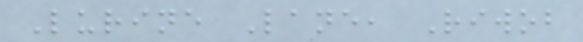Lurine Lane, Riwob
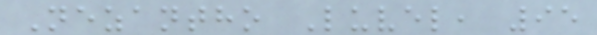Nezantho Luvel, 95
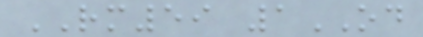RM59 1OD
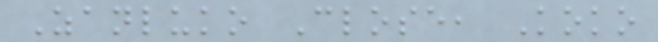Zanluko Close, Koko
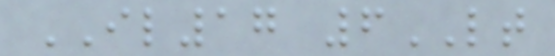IL17 6LT
